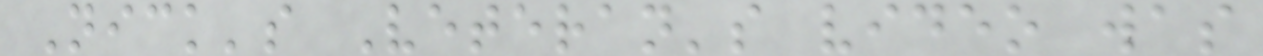Nick's Veteran's video was
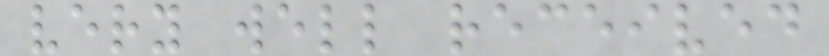very well received
